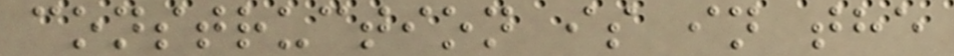construction is in the
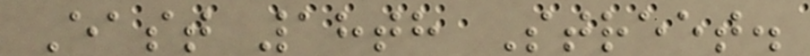East 18th Street.
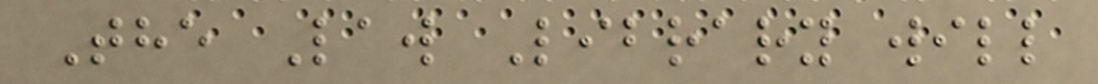The Law Library will
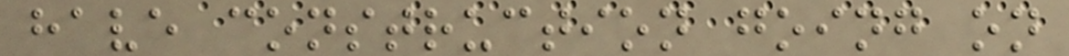have construction going on
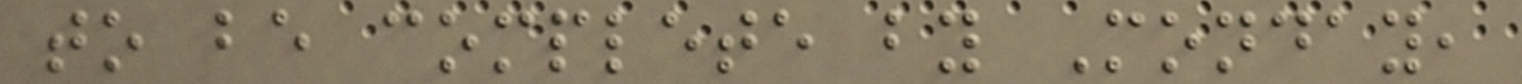to be complete by Monday,
